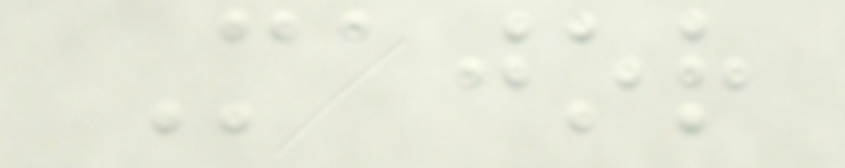Major
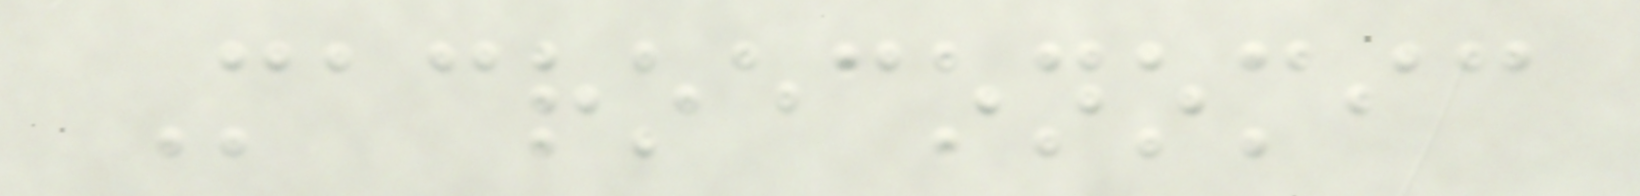Macroeconomic
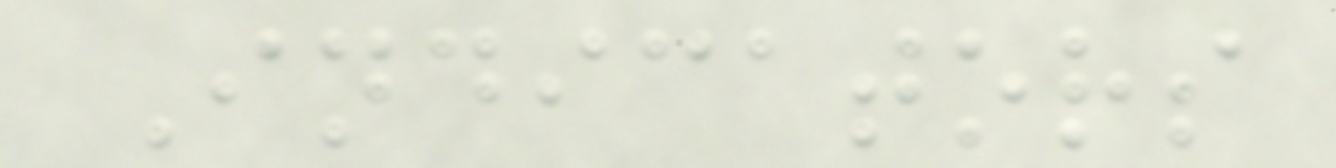Indicators
